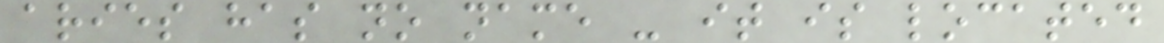aries has no name - it is located
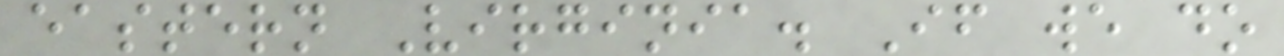eastern Virginia. If we do
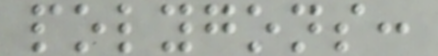polygons:
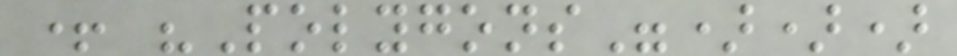+ "Polygons")))
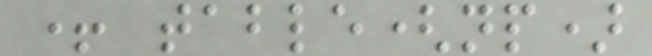+ table(np)
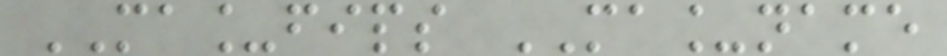MA_fips MA_name
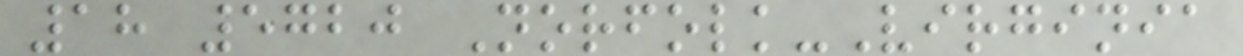18 5720 Norfolk-Virginia
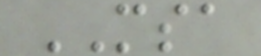MSA
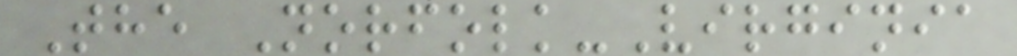The Norfolk-Virginia
